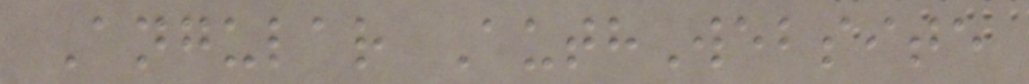Angular AuthWebsite
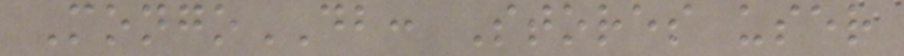MongoDB: Stores user
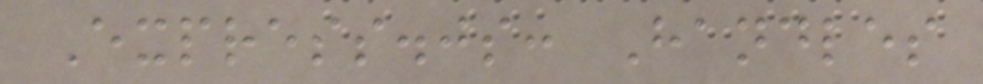Express.js: Handles
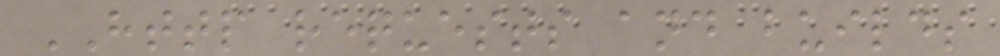HTTP requests and builds
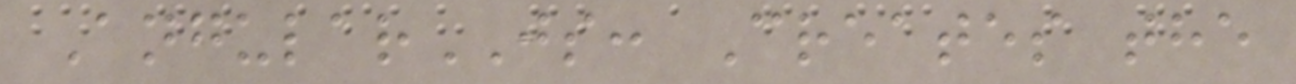AngularJS: Creates the
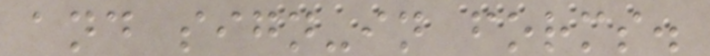and sign-in forms.
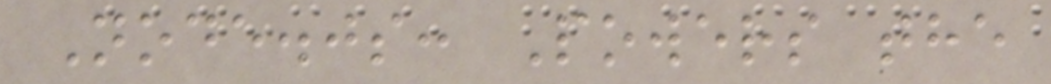Node.js: Powers the
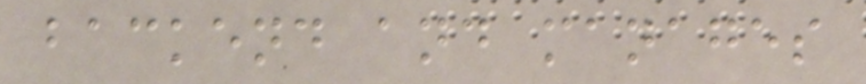backend and manages
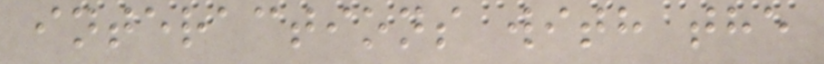interactions with the
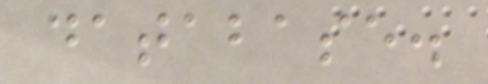database.
